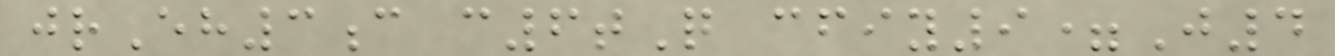jrEh3c c6tQ cfiy9=J4
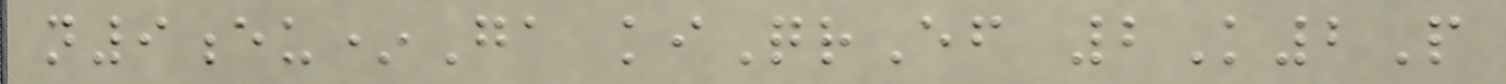n9eu*Ga kiQrEf 2K2P
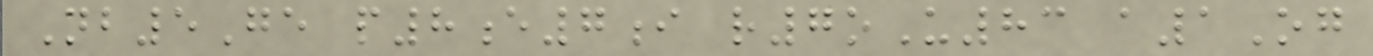Nb5Ge p8e7i r7oU83 a1Og
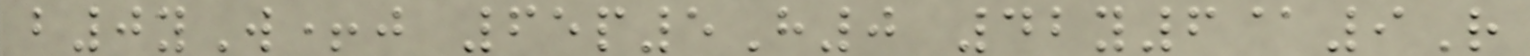b0yW+j 65p5H0 42y6@9R
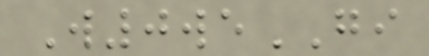W0weGI
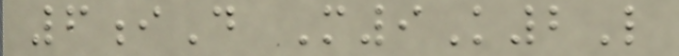6iD M9K2L
